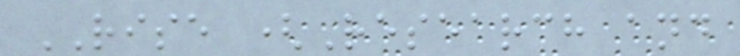RISE (Research and
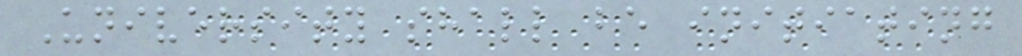University shall be initiating
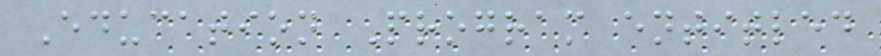Education Program entitled
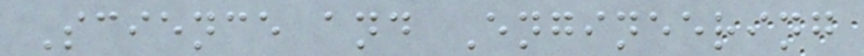Science and Engineering
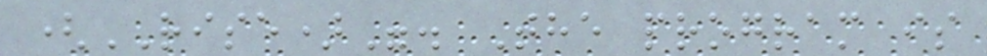(RISE)". The program is
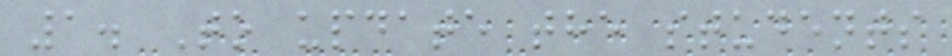1. To update the students
